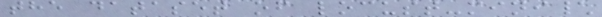the dataset of locust-mini\
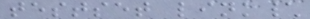testset link\
